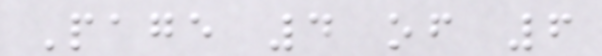Page 4 of 6
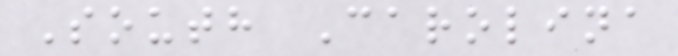South Carolina
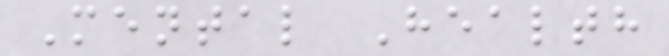Mental Health
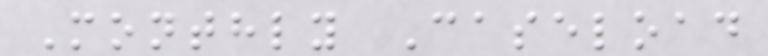Monthly Caseload
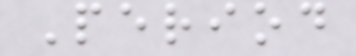Period
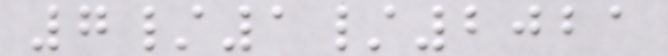7/1/2021
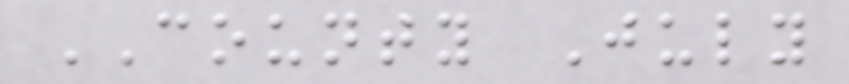COUNTY July
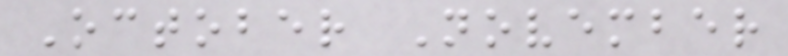October November
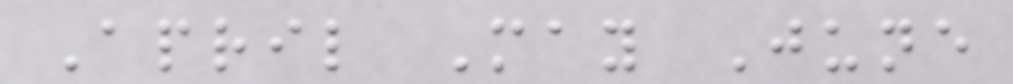April May June
